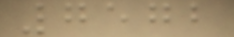7572
